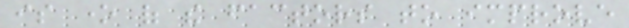is one of the factors to improve
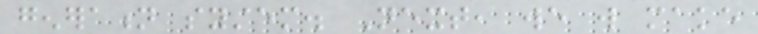generation system. Next, we will make
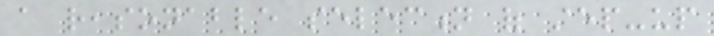a reasonable selection of step-up
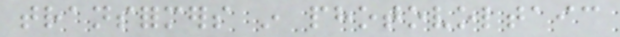transformers in photovoltaic
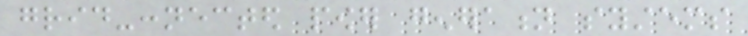grid-connected power generation systems
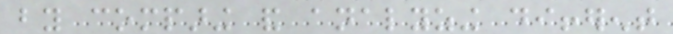by comparing and analyzing different
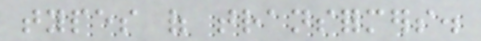types of transformers.
